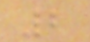2
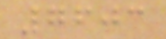7603
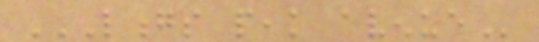LONGS PEAK AVENUE
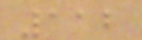112
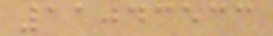11043533
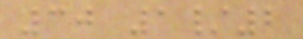30 1/2
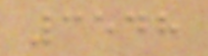3548
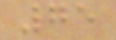75
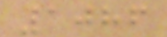1086
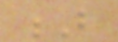B
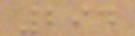294
